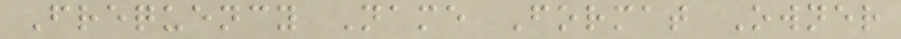Frequency Name Format Owner
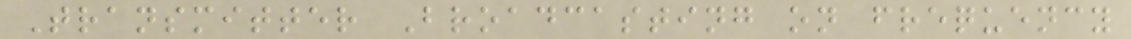Transmitter Broadcasting on frequency
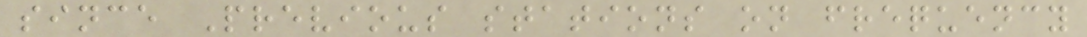since Previous stations on frequency
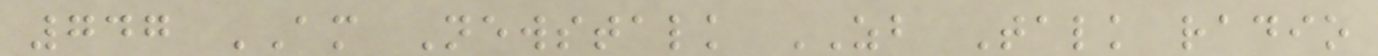747 AM Newstalk ZB Talk radio
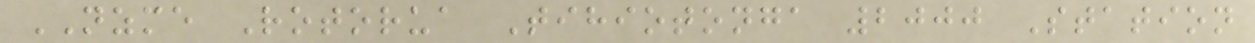NZME Rotorua Tihiotonga 2000 Station
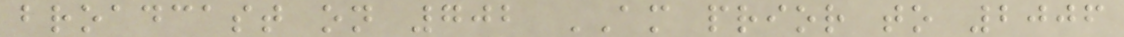broadcast on 702 AM prior to 2006
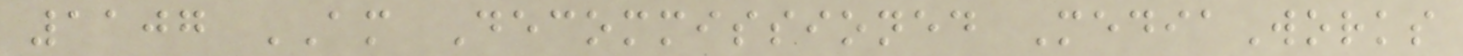1107 AM Decommissioned MediaWorks
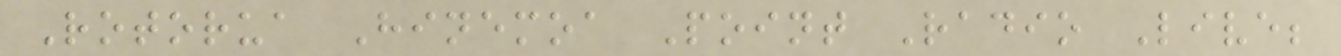Rotorua Hinemoa Point Radio Live;
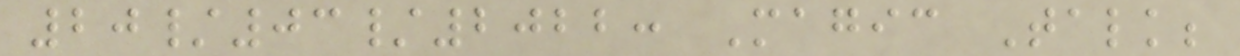20/03/2022: Magic Talk;
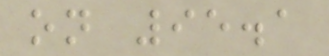on 95.1
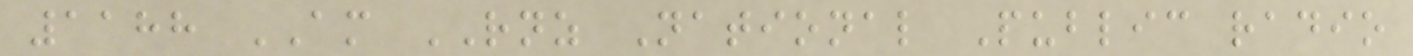1188 AM RNZ National Public radio
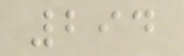294
